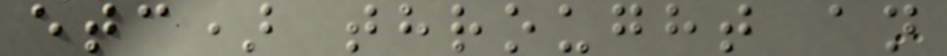etc) throught an
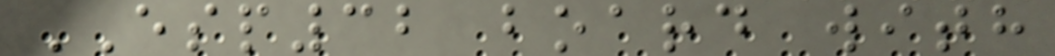ESP32 board with
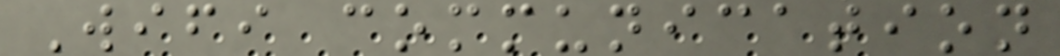Wifi communication
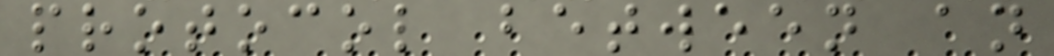protocol between an
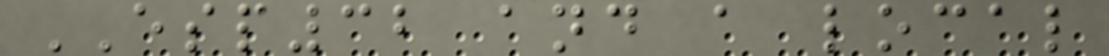ESP32 and a local
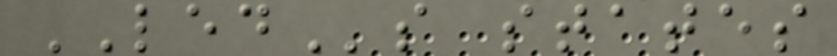LEDs states
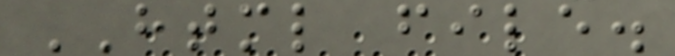HTML file.
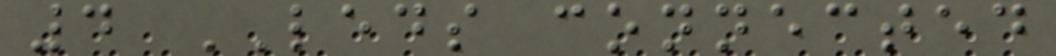4 LEDS connected
